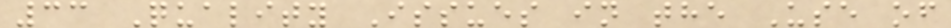33 Quality Issues in the Use of
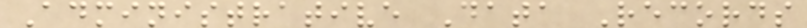Administrative Data Records
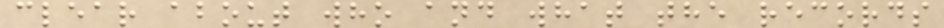clear about who and what the records
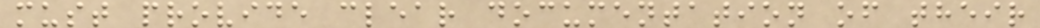must provide clear documentation of their
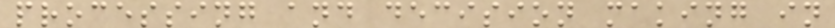processing and decision making in
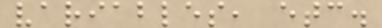variables, etc.
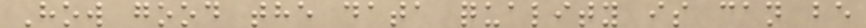How good the data quality is can be
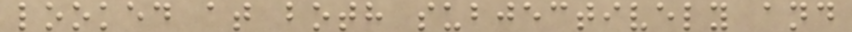looked at both subjectively and
